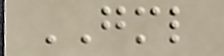GML
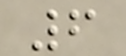6
